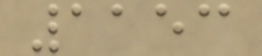1153
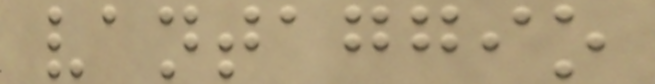vantaggio
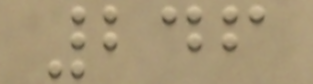246
